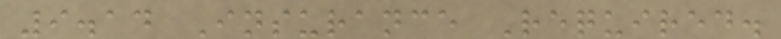9.14 Insurance Required.
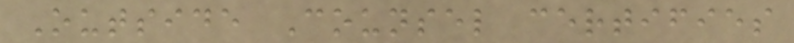Outside Counsel certifies
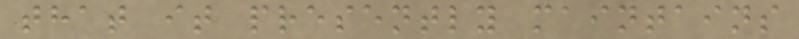that it presently maintains
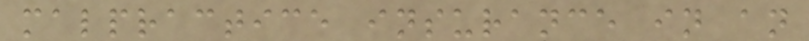malpractice insurance in an
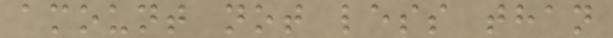amount not less than
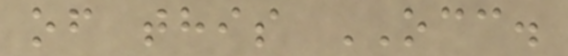of this OCC.
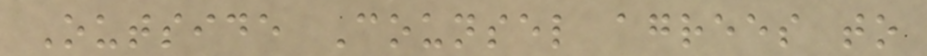Outside Counsel agrees to
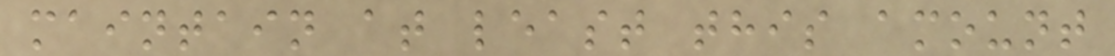maintain at least this amount
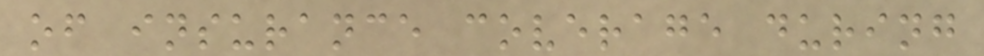of insurance coverage during
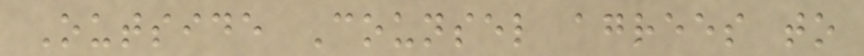Outside Counsel agrees to
